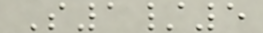S1/5
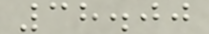38.00
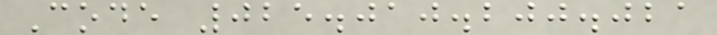Code 025.010.200.021
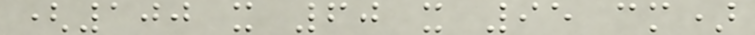(100 x 60 x 95 cm)
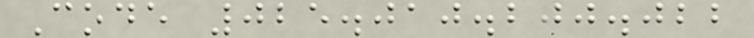Code 025.010.200.022
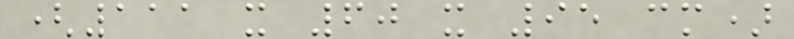(111 x 60 x 95 cm)
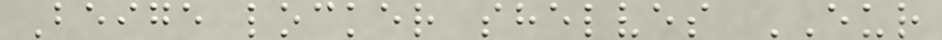Beige locker shelves EUR
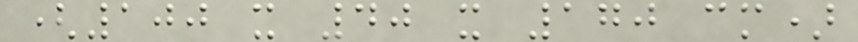(100 x 40 x 170 cm)
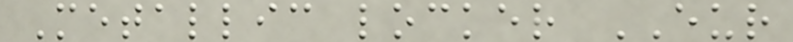Metallic locker EUR
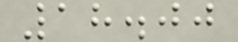18.00
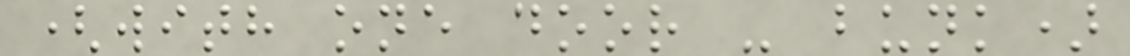(with one door - bunk)
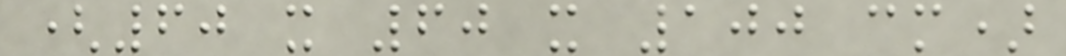(60 x 60 x 100 cm)
